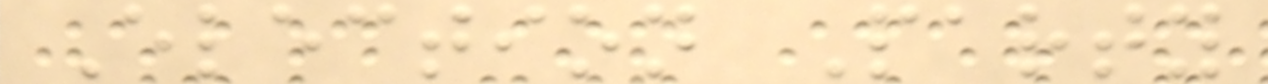Election Party
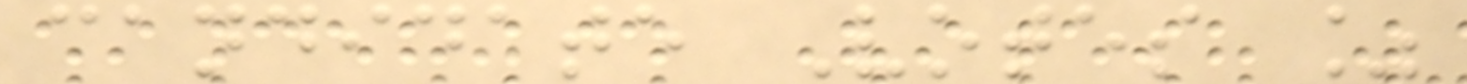candidate Votes %
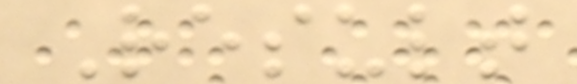Result
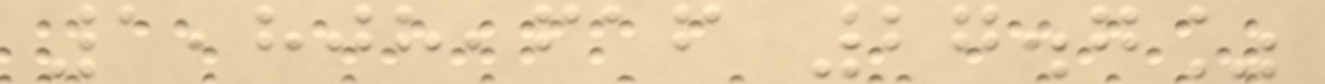1,808,616 27.7%
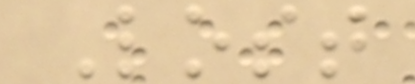Lost
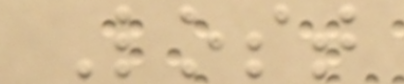Lost
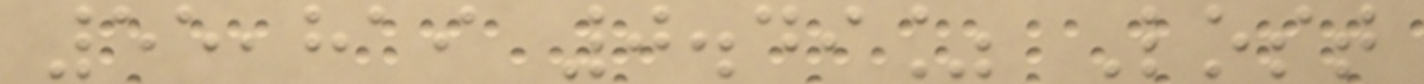55,819 0.49% Lost
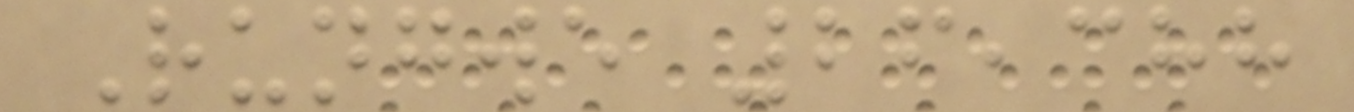Rungwe 26,388
